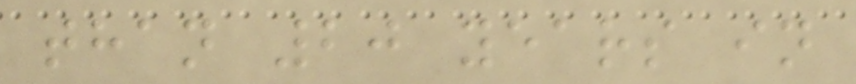than 20 years in
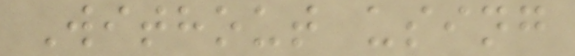Without using
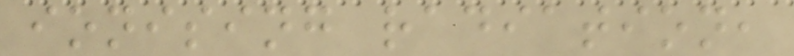ionising radiation,
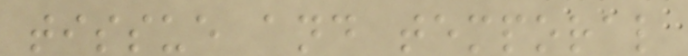tissue and temporal
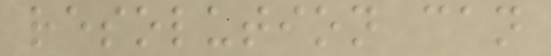resolution can
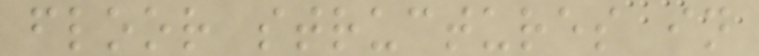floor structures in
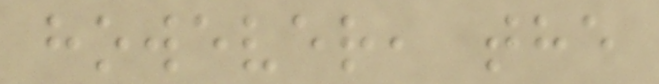however, the
